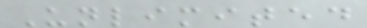Unlimited
